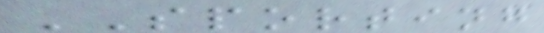SPORTING
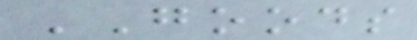GOODS
